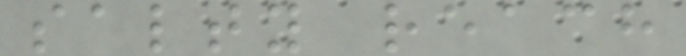salty reach
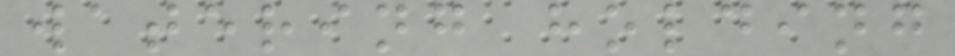watering holding
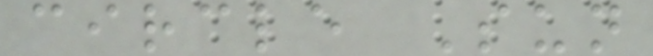circle Sun
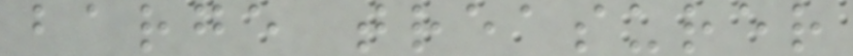barge treasurer
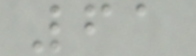61
